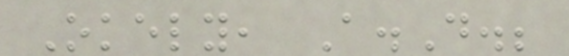Okely, A.D.;
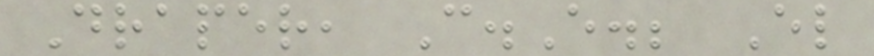Draper, C.E.; El
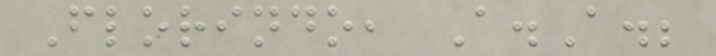Florindo, A.A.;
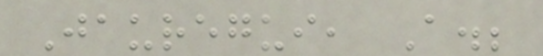Jauregui, A.;
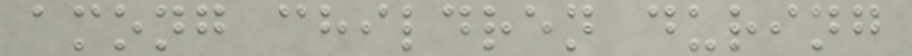among children during
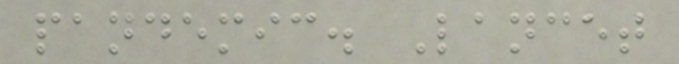pandemic. Lancet
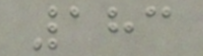183
